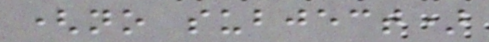(no subject)
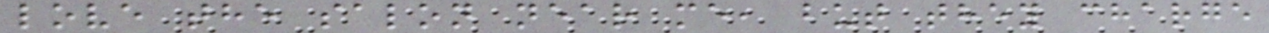love the salon near me, but they charge
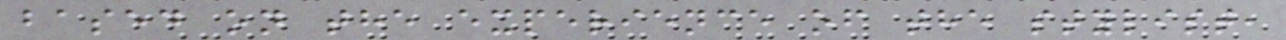based on the experience of the stylist,
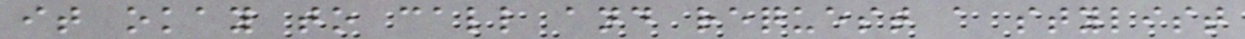it okay to call and request a stylist
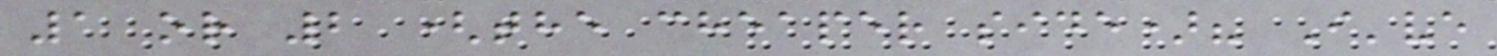1 or 2 (the cheaper side)? I've
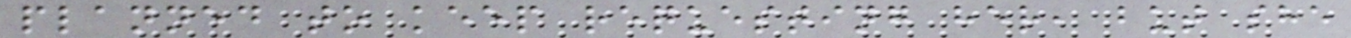planned to keep requesting her, but she
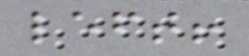left!
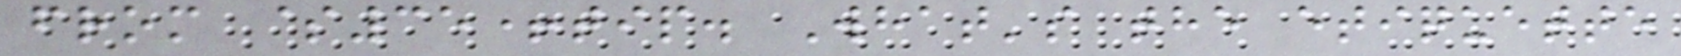from $35+tip. What's the etiquette
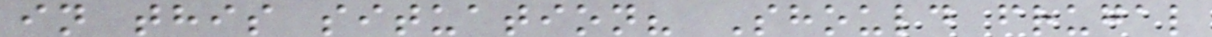in this situation? Should frugal
